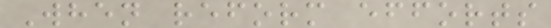When reform efforts
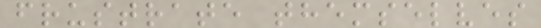frustrate themselves
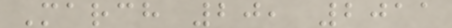March 20, 2011
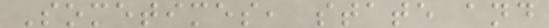Sometimes, state and
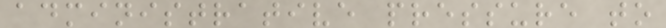administrative pressure to
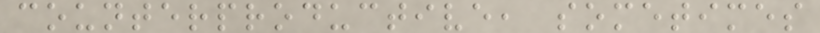counterproductive, sometimes
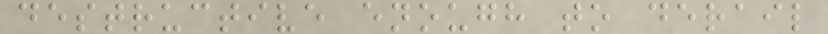destructive enough to derail
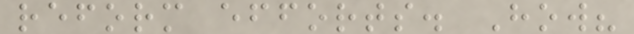reform efforts. How?
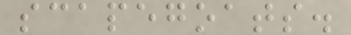scapegoats.
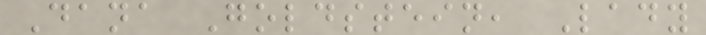Dana Goldstein, Lady
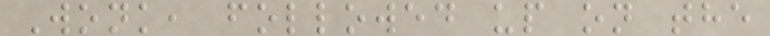Wonk, followed up on the
